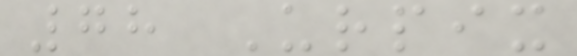78 Urpix
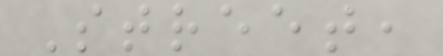Street,
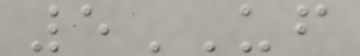5UF
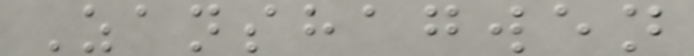Zanshagwen
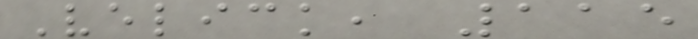Velick, 115
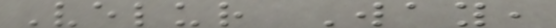Velur Way,
